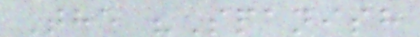The "Spanish
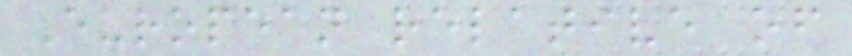European relative of
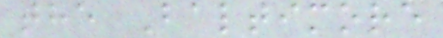the Baltimore
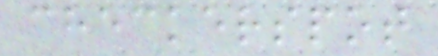checkerspot
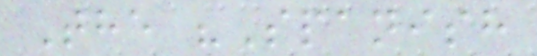The "Spanish
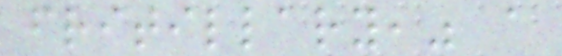fritillary," a
